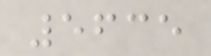5635
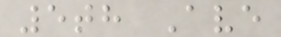5th Ave
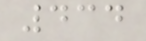434
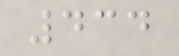434
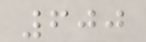600
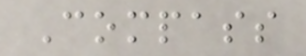Compass
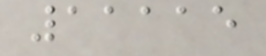11115
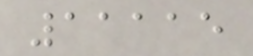11115
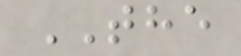THE
